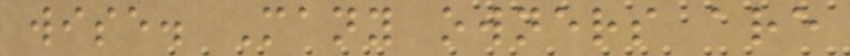wise. Many owners are
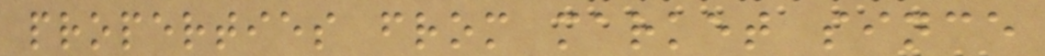properties from market since
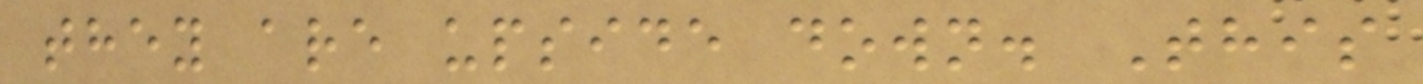they are upside down. This
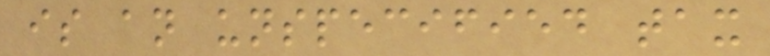is an unspecified tax
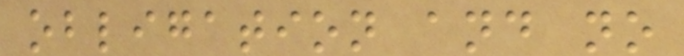obligation and no
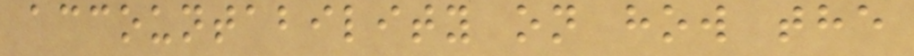accountability on how the
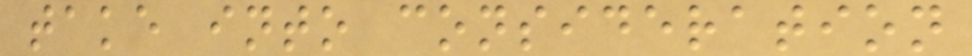take into consideration
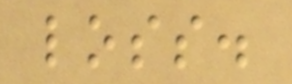loss.
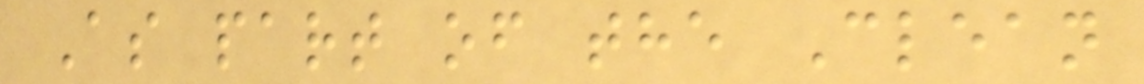As part of the Clean
